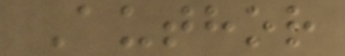Author
